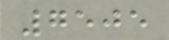7505
